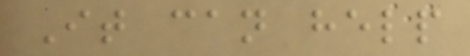It can help
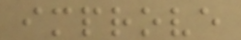improve
